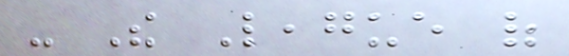- The League of
